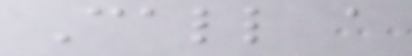Call a
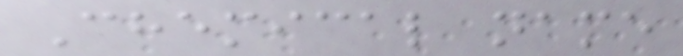Chemical name
